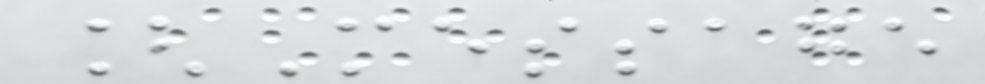[Message
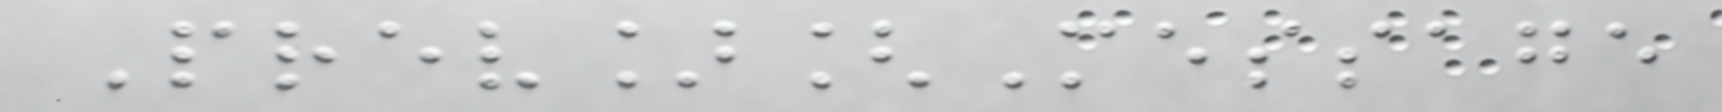Prev][Message
